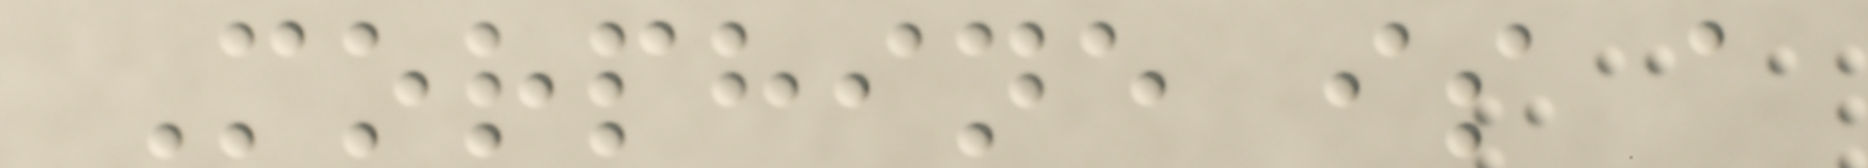Morphine is a
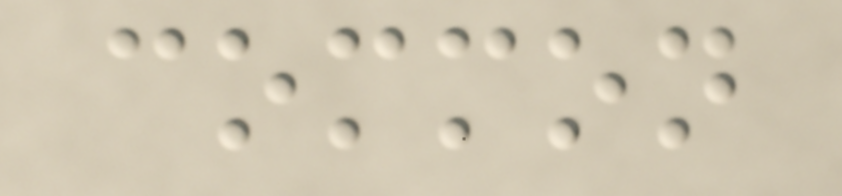common
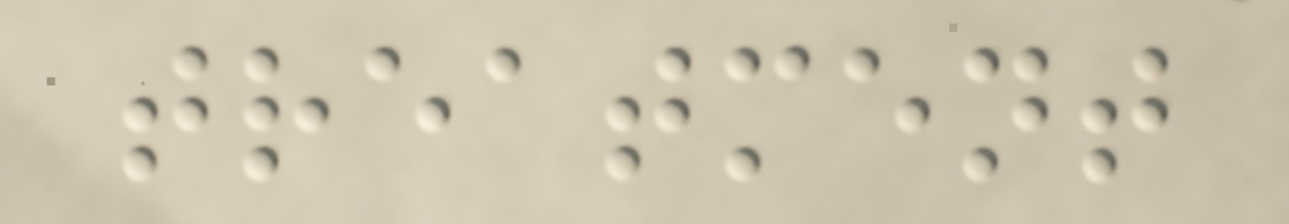treatment
